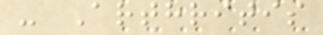- Arthritis
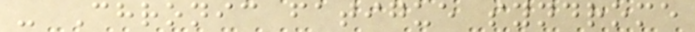- Chronic fatigue syndrome
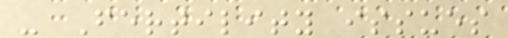- Fertility issues
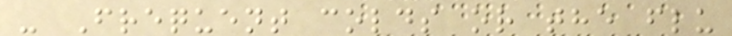- Frequent colds or the flu
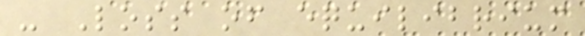- Loss of equilibrium
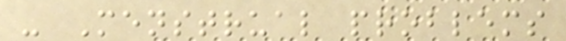- Menstrual problems
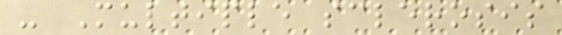- Multiple sclerosis
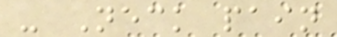- Neck pain
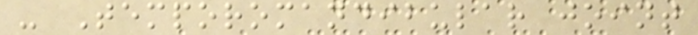- Temporomandibular joint
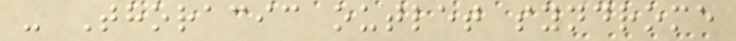- Thoracic outlet syndrome
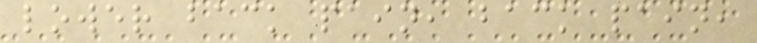lower back pain, back pain,
